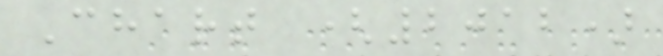Chart (2012)
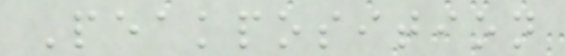Peakposition
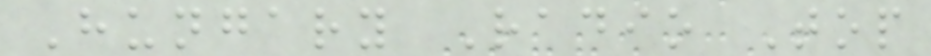Hungary Radio Top
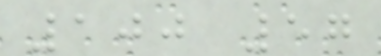100 57
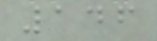146
